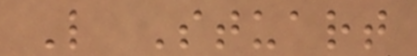L Stuart
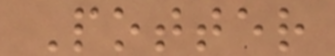Potter
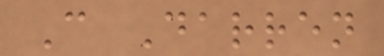C Darren
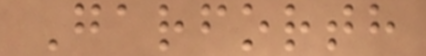Garforth
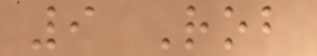9 Rob
